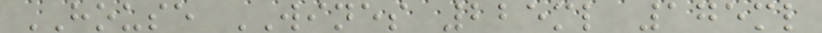HOUSE WINES 225ml 175ml
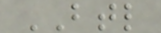BTL
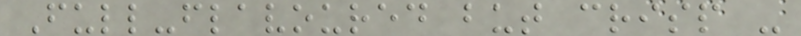Full-flavoured but crisp -
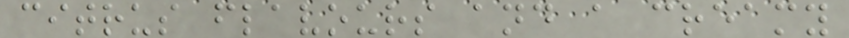citrus flavours and a creamy
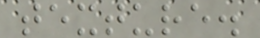texture.
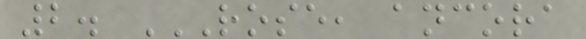2. ROSE, ANCORA
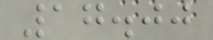17.00
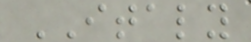ITALY
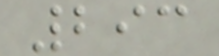293
